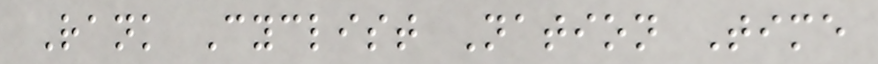Rank Cyclist Nation Time
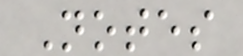Notes
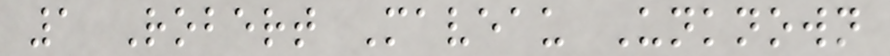1 Robert Maveau Unknown
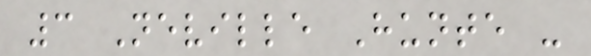3 Neville Hunte -
